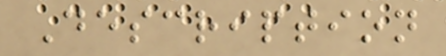Description
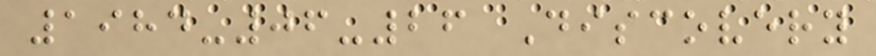1984-06-26 Discovery
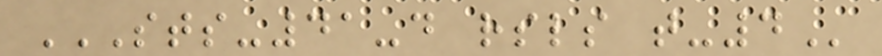STS-41-D RSLS T-4
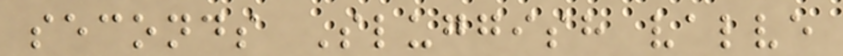seconds Sluggish valve
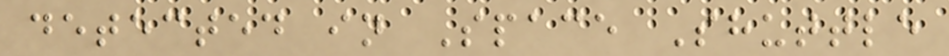detected in Space Shuttle
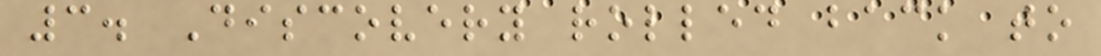3. Discovery rolled back to
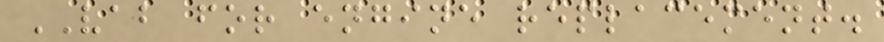VAB for engine replacement.
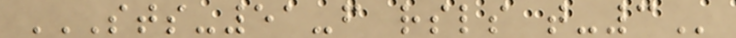STS-51-F RSLS T-3
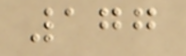177
